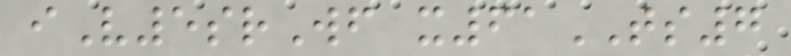iV5srWf x61TS7
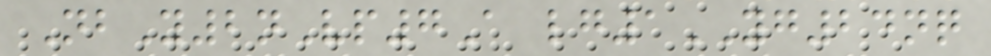NbY2nVp7A lg1YG24nq
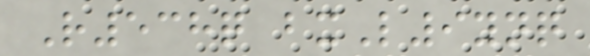R538q bxL9ynq
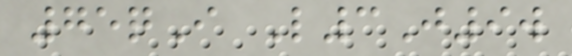75qI L3J9w
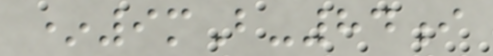*9mB-84i
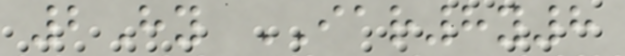2Hy IAR8y8
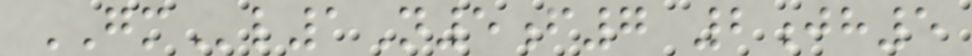GMl1N5f7 2jh5
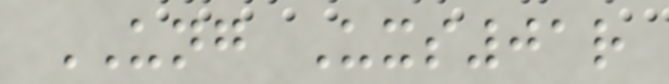UNG Uxs01r
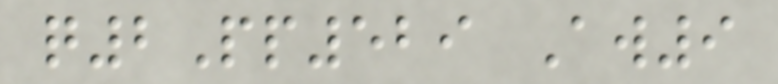q2Pp529 Aw9
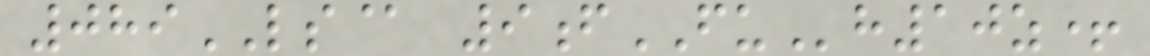089LS@ 9fFUh10z+
